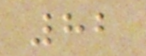82
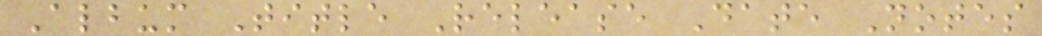Album Title Release Date Notes
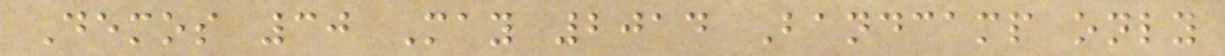Demos 30 May 2014 Bandcamp only
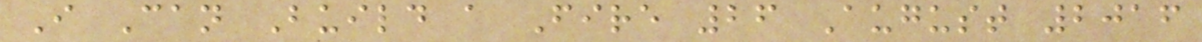I Can Build a Fire 26 August 2016
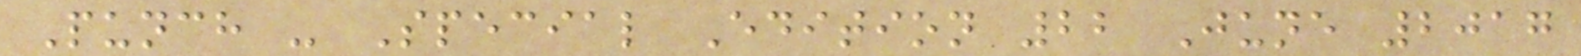Punch - Special Edition 22 June 2017
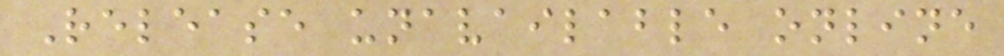Release unavailable online
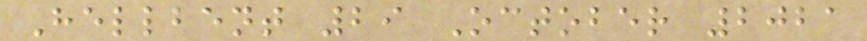Hellbent 29 October 2021
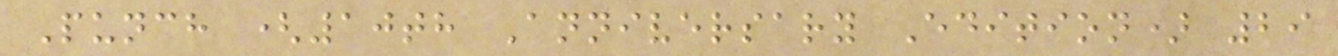Punch (10th Anniversary Edition) 29
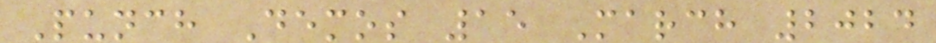Punch Demos 15 March 2024
